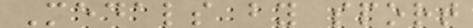Medals by sport
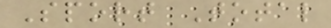Sport Total
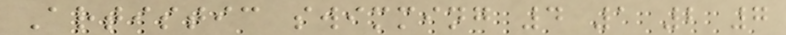Artistic swimming 4 1 2 7
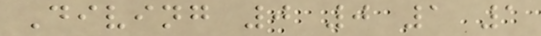Diving 0 0 1 1
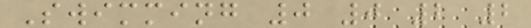Swimming 0 0 2 2
